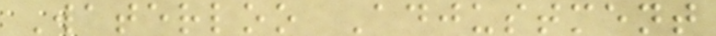Waterloo Adjustment
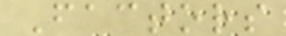Factors
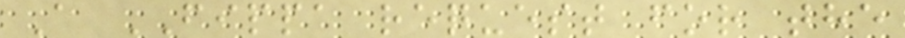A FIPPA request for the
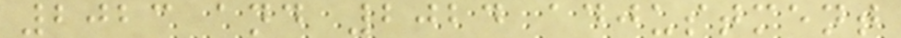2023 and 2024 adjustment
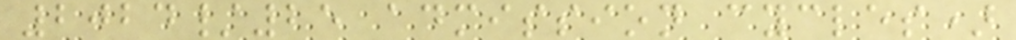2024/25 admission cycles)
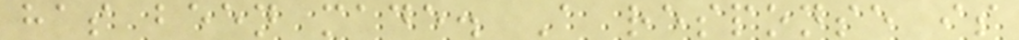has been made. A response is
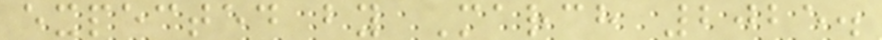expected by March 2025.
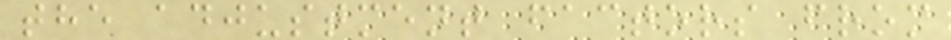the adjustment factors from
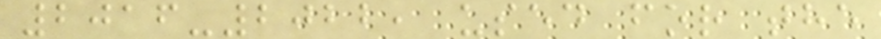2016-2022, used for the
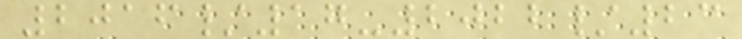2016/17-2022/23
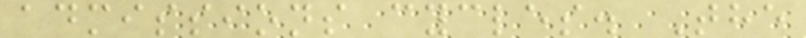admissions cycles. The
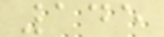145
